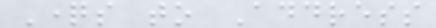Questions to Address
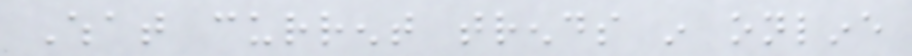What current trends in online
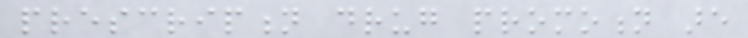prescription drug promotion are
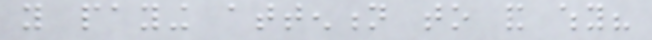you paying attention to and why?
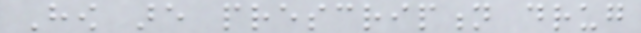How are prescription drug
